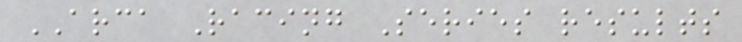ARCA Racing Series results
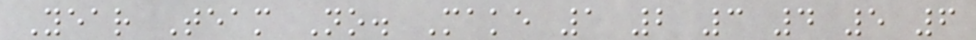Year Team No. Make 1 2 3 4 5 6
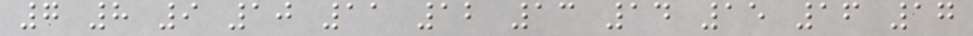7 8 9 10 11 12 13 14 15 16 17
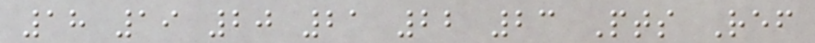18 19 20 21 22 23 Pts Ref
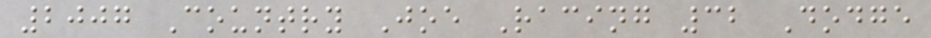2007 Country Joe Racing 32 Dodge
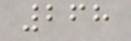268
